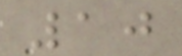10
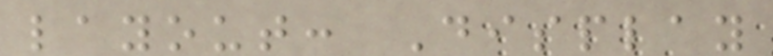layout: Display
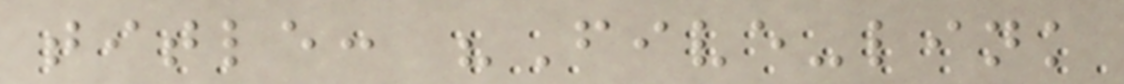title: "Five-link
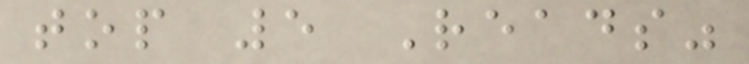top 5 Reads"
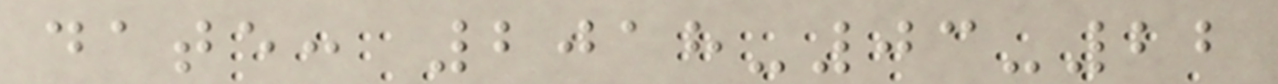date: 2018-03-22
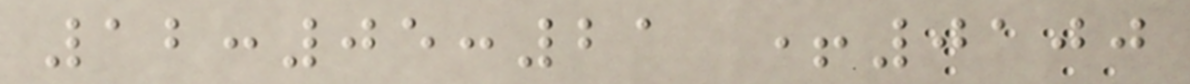12:05:21 +0100
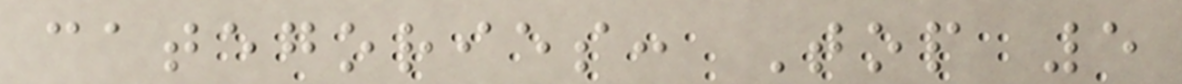categories: Top 5
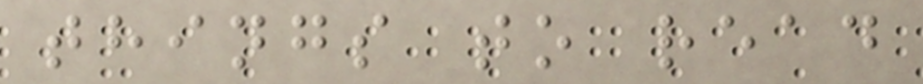things to read
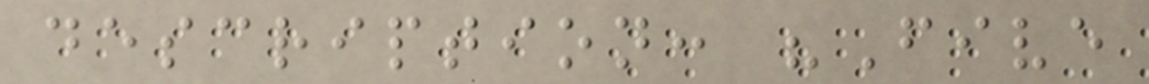description: "Five
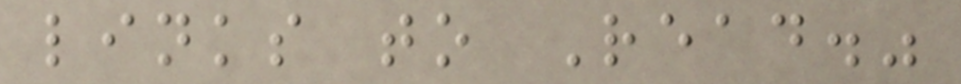links to Read."
